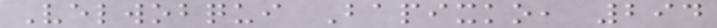Velwobqui Bapixko, 294
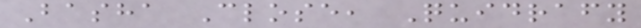Basha Close, Quidrafy
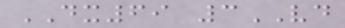DX69 3VD
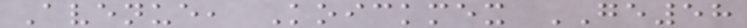Avenue, Koickmex GE58
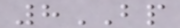8BP
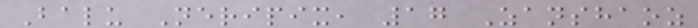Balu Neripix, 17 Zanshaoz
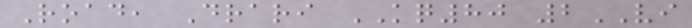Road, Drari KQ80 2VI
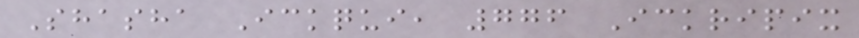Shasha Ickqui, 776 Ickripix
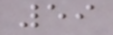59
